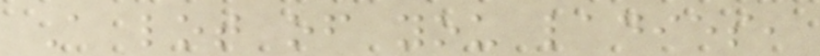A lot of you ladies,
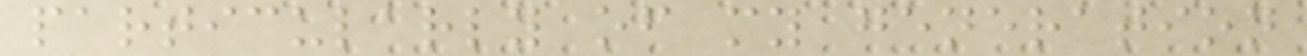particularly of my generation
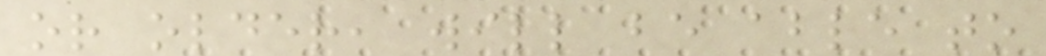or older, will be able to
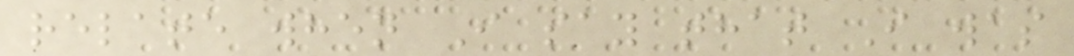relate when I say that I was
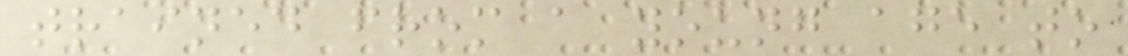trained from a young age to
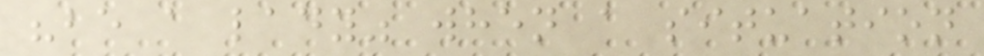"be a lady" when a situation
